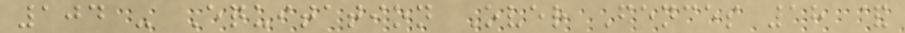104 - Equitation Over Fences 18 &
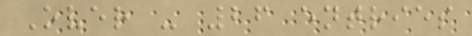Over - 26 entries
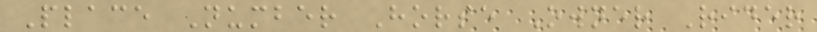Place Number Horse Owner Rider
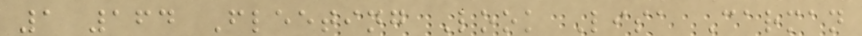1 164 Fleeting Look Lisa Carman
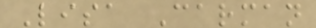Lisa Carman
